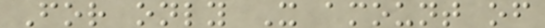For only X amount of
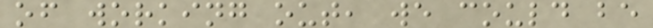of working out, we could be
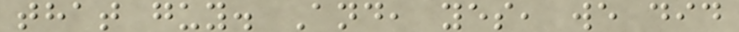that guy. And, yes, we did
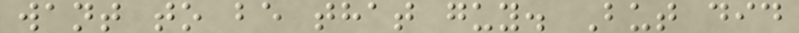want to be that guy. But did
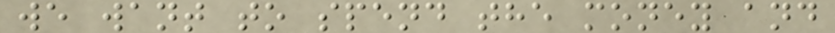we want to spend the money and
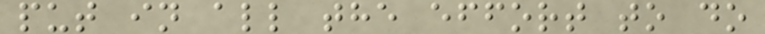put in all the effort to do
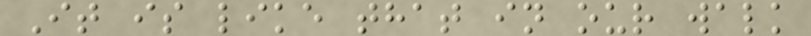It is like that in our walk
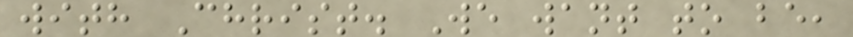with Christ. We want to be,
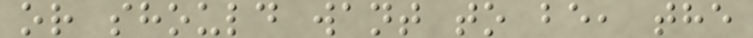or should want to be, the
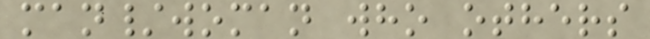man/woman who others
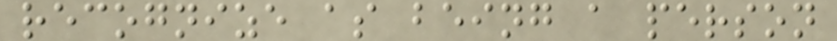recognize as being a person
